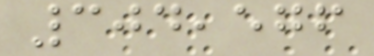304,576
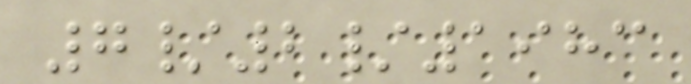7/2/1983
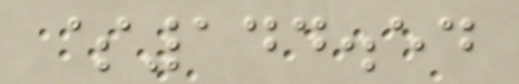$144.54
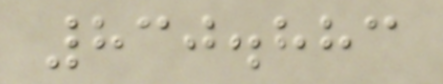830.883
